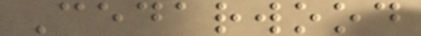Cedarwood
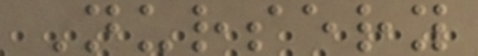Nursery
